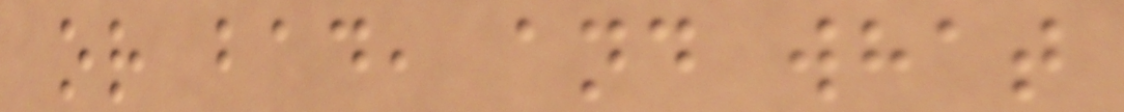or bad, and what
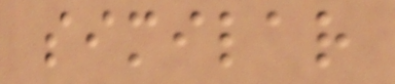similar
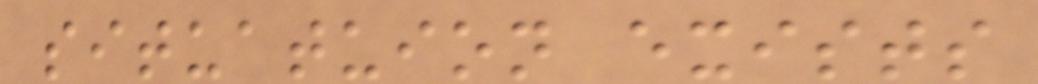situatuion exists
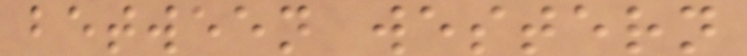between western
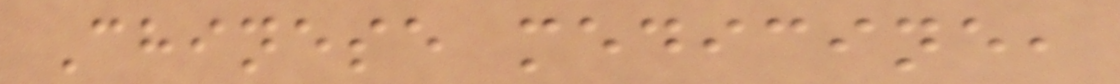Chinese medicine,
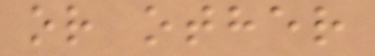or other
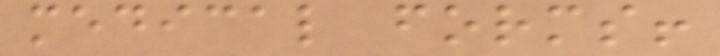medical forms!
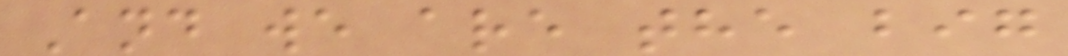And we are the big
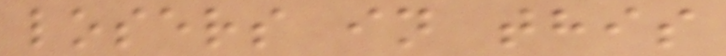losers in this
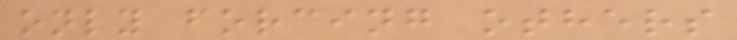only forcing others
